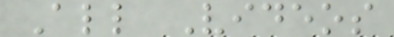All Videos
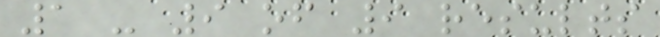1 - 9 of 9 results
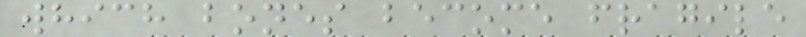which bones become fragile
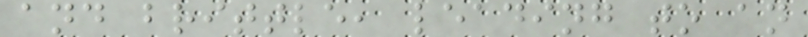and brittle, leading to an
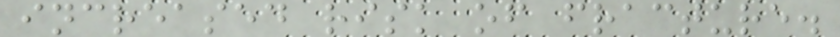increased risk of fracture.
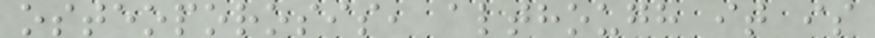osteoporosis, although it is
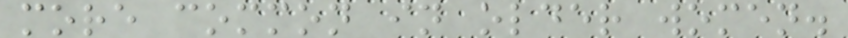more common in older women.
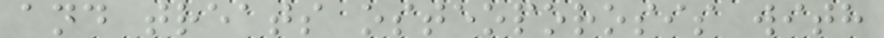and treats osteoporosis with
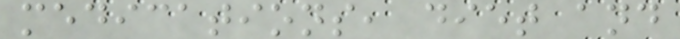medications, diet and
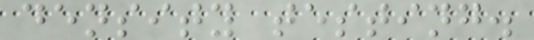density testing.
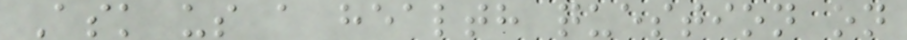Ask us a health question on
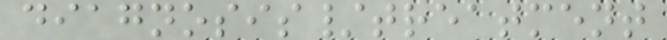diagnosis/treatment
